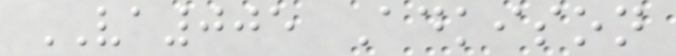VA005 Adkison
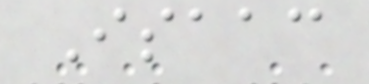Isaac
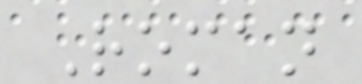Roman
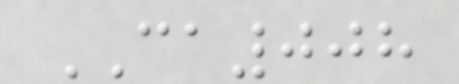CA008
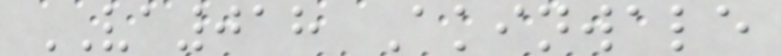VA018 Akinwale
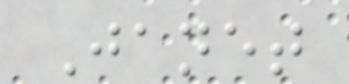Janet
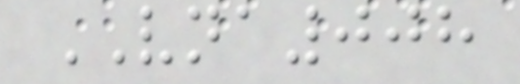VNA008
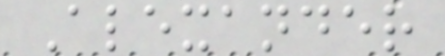Alexander
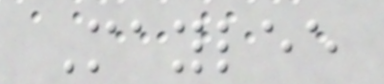Maylee
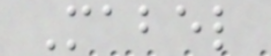Mabel
